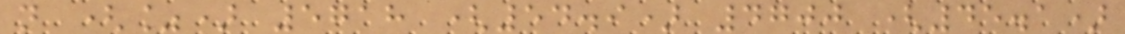n (%) 5718 (54.9) 4700 (45.1)
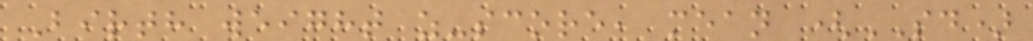Birth weight z-score, mean (SD)
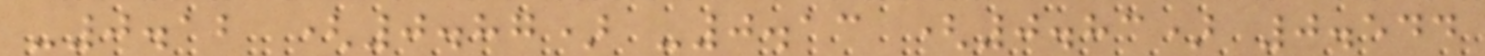-0.12 (0.87) -0.13 (0.83) 0.544
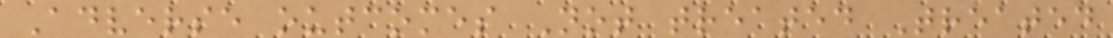Adverse outcomes Not treated Treated
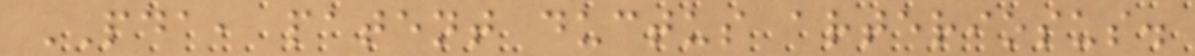PDA, patent ductus arteriosus.
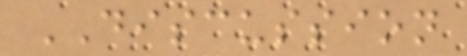DISCUSSION
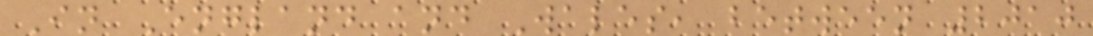In England and Wales, between 2010
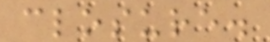closure.
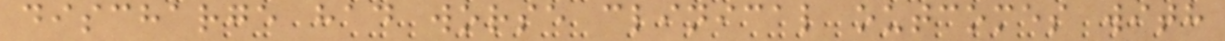discharge had worse clinical outcomes with
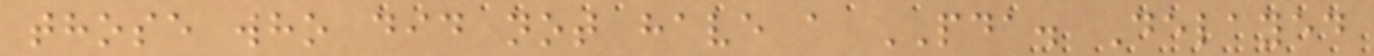those who did not have a PDA. Delayed
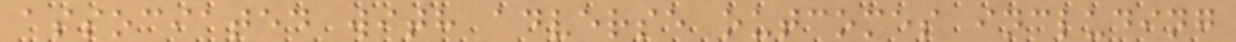associated with adverse outcomes including
